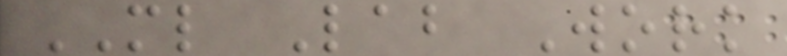ML Lab Work
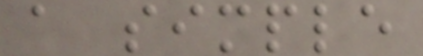a simple
